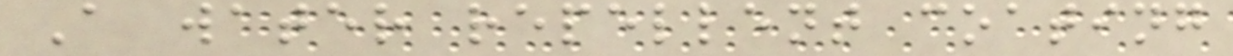A water repellent coating
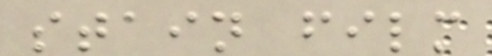stain film
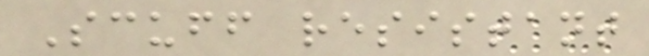Scuff resistant
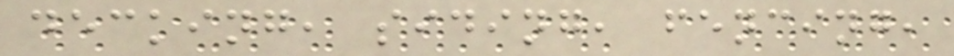decking, siding, fencing,
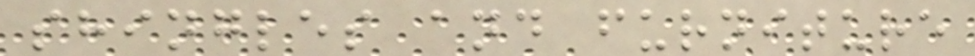shingles and furniture
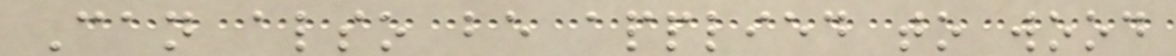Can also be applied to wood
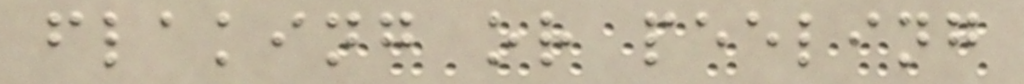flaking or peeling
